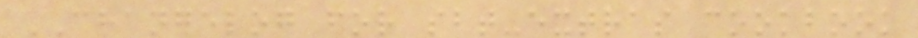CHANGELOG for sbt-extras cookbook
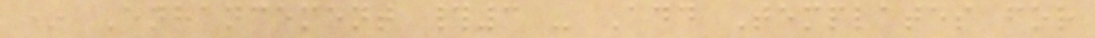* Enhancement #3 - Add Templates for
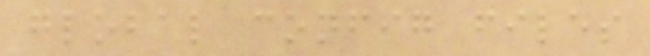global config files
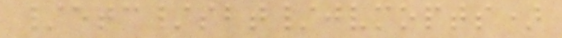/etc/sbt/jvmopts)
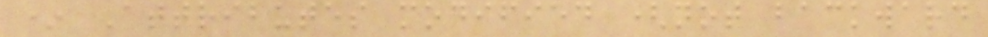* Attributes modified (not backward
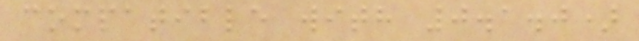compatible with 0.1.0)
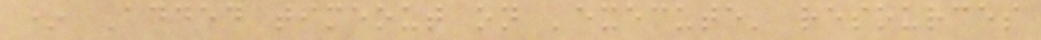* Added timeout on 'execute' resources
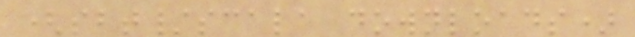(sbt/scala downloads)
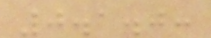0.1.0:
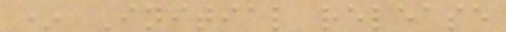* Initial release
